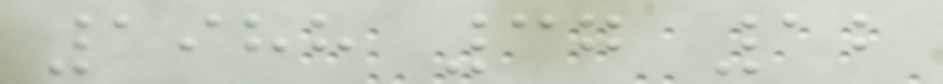1988 37 12
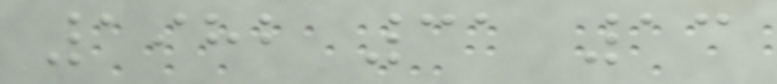1982 31 13
